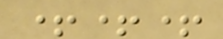+++
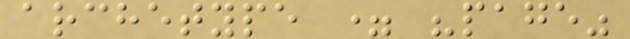archetype = "page"
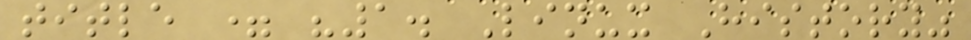title = "1. Linux History"
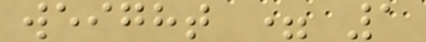weight = 1
